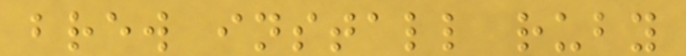brew install ruby
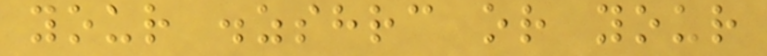your .zshrc or your
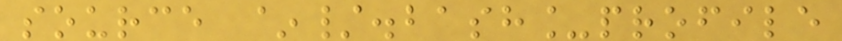source ~/.bash_profile
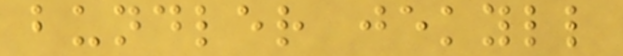bundler jekyll
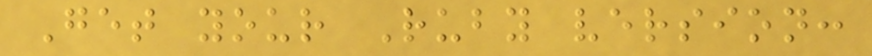Get your Ruby version:
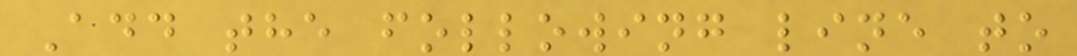Add the following line to
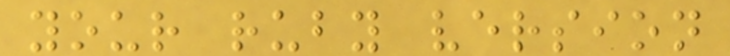your ruby version
